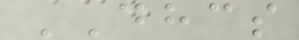DHCS
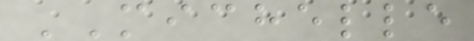MICHELLE
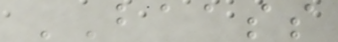BAASS
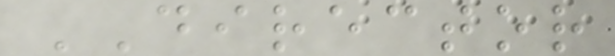DIRECTOR
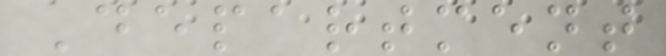Department
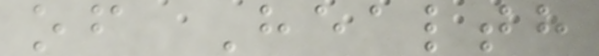of Health
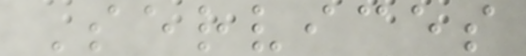Services
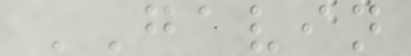GAVIN
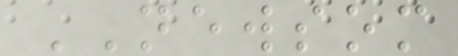NEWSOM
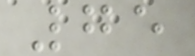75
